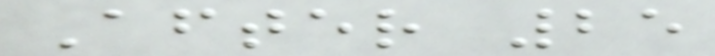After 25
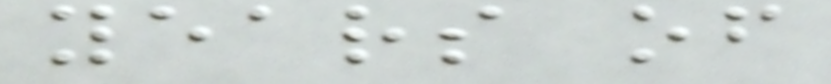years of
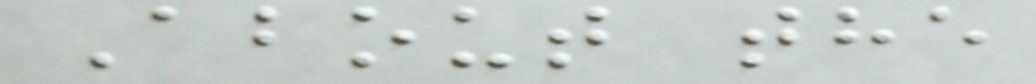About the
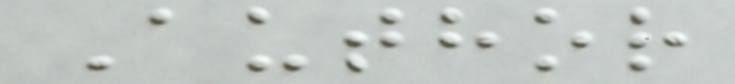Author
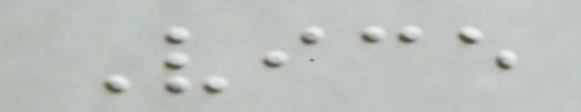Vice
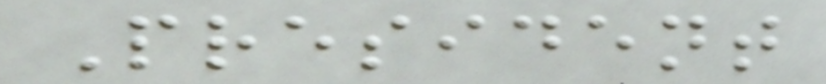President
